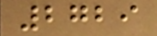2729
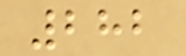282
